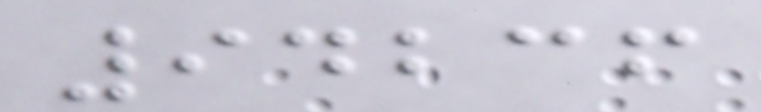94236
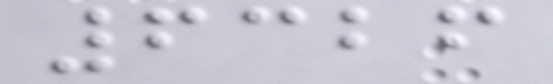6326
